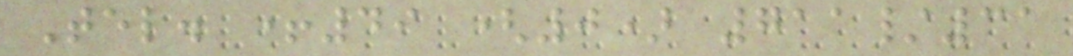Tel. +49 (0) 711/31
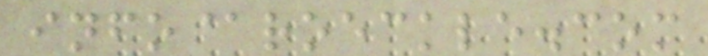info@roeckle.com
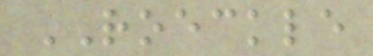ROECKLE
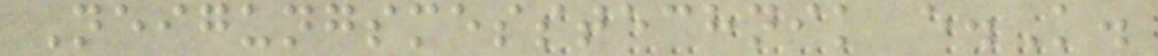Neigungsmesstechnik e.K.
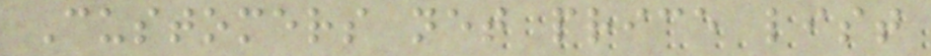Customers net price list
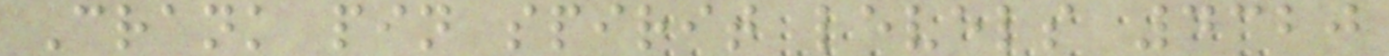Crank pin spirit levels 4320
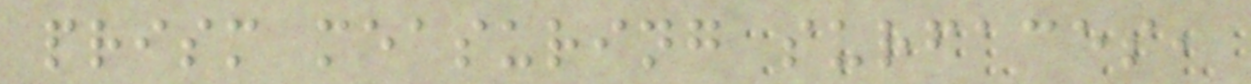prism measuring surfaces,
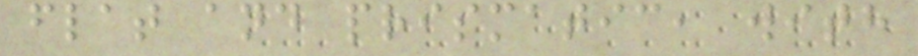flat and prismatic, with
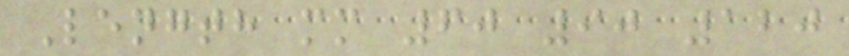Length mm 60 90 120
